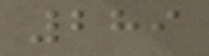289
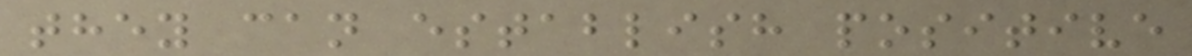they can establish positive
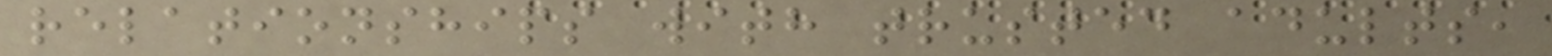relationships with trusted adults,
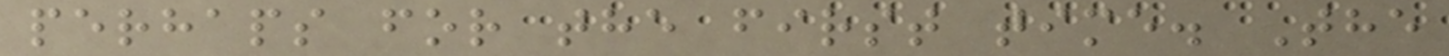perhaps for the first time. The
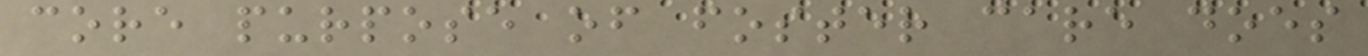core purpose of foster care does
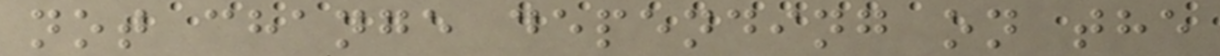not change depending on the
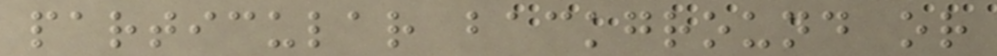particular background or
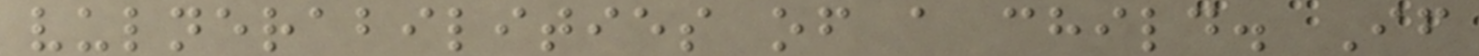vulnerabilities of a child. If
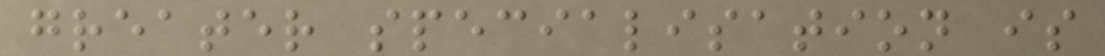greater specialisation is
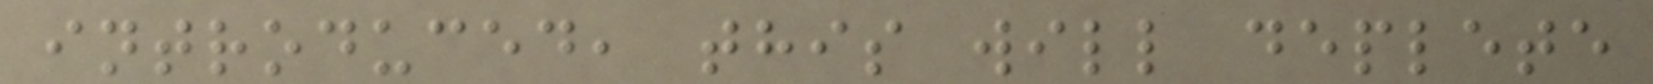introduced, this will deplete
